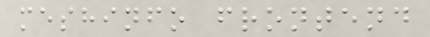meshinfo frontend
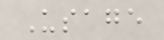Usage
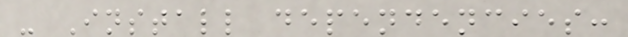- Install dependencies:
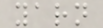yarn
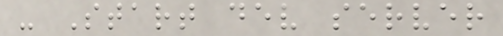- Start dev server
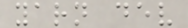yarn dev
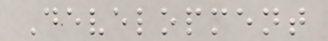Development
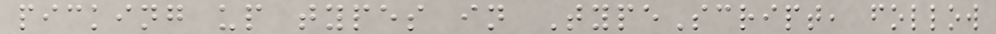picking up types in TypeScript, follow
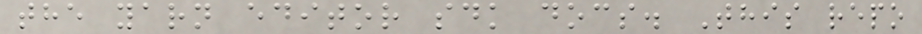the yarn editor sdk docs. This repo
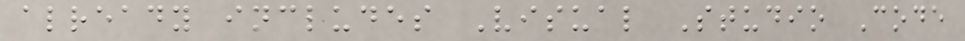already includes Visual Studio Code
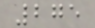275
